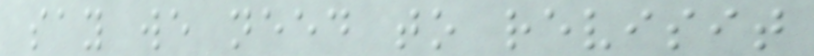say we need to revisit
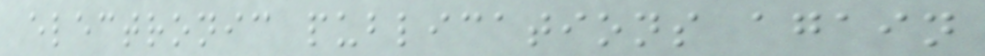electronic publications again
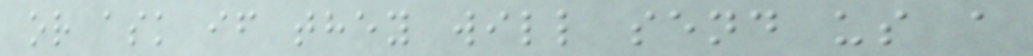or ask if they will send us a
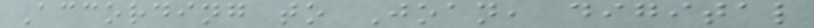According to Joan, digital
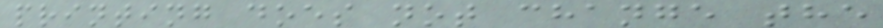printing does not change the
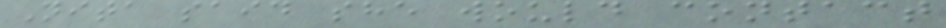Nita said she would contact
